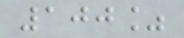100%
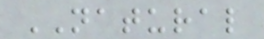NATURAL
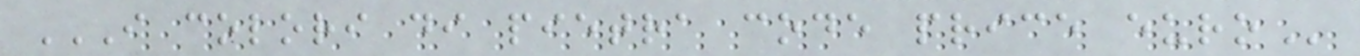I COLORI DI PIETRA CODE PRICE EURO
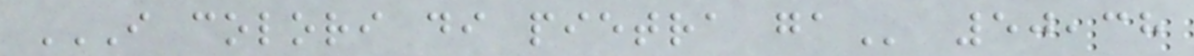I COLORI DI PIETRA GA 50,38
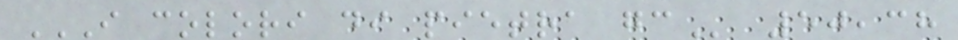I COLORI DI PIETRA GC 50,38
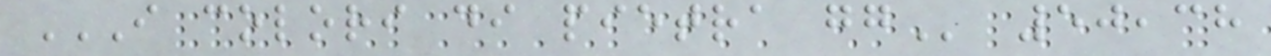I COLORI DI PIETRA GG 50,38
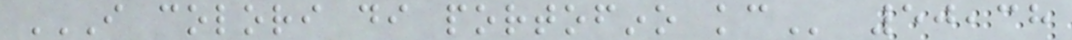I COLORI DI PORTOFINO KC 50,38
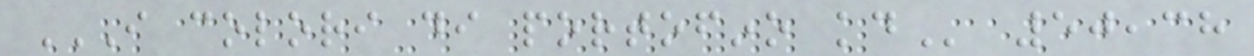I COLORI DI PORTOFINO KD 50,38
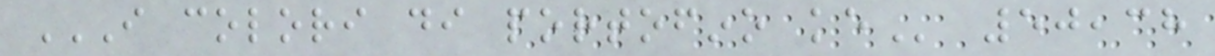I COLORI DI PORTOFINO KE 50,38
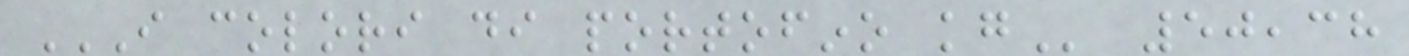I COLORI DI PORTOFINO KG 50,38
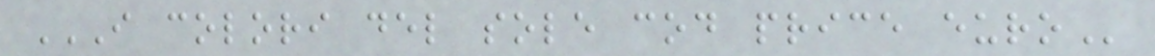I COLORI DEL SOLE COD PRICE EURO
